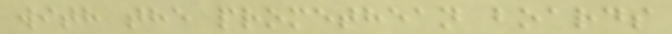with the promethean boards
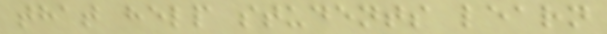that help students learn
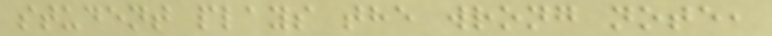student plays the wrong note,
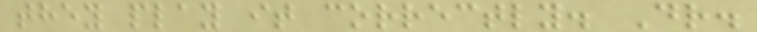they play it correctly. Dr.
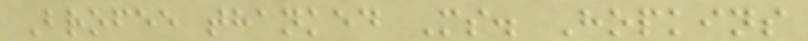Brofee thanked Ms. Hopkins
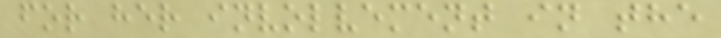for her involvement in the
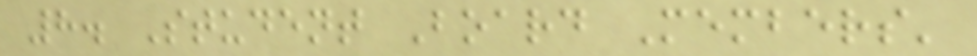8. Student Board Members'
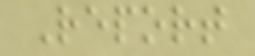Report
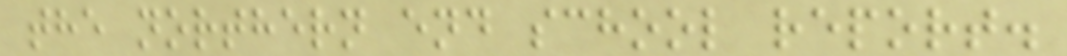the northern end school report.
